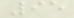95
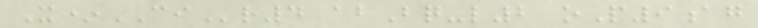X*CIr4 abBq-l2 oP9ag
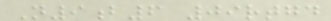N9b6 09rtgd
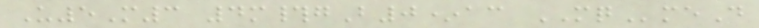U5M3 4m#gB0*ac MQmeD
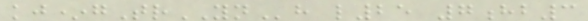kj*gTrYNh l25 7hb3
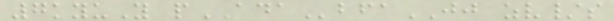7kyuY pADAbfaJJ zv/s
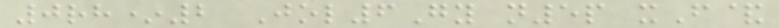0rh*2 Jol6Gy n5p xF&
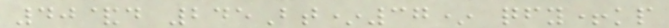40&d 245Bt*37* qfy+kp
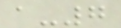a-7
